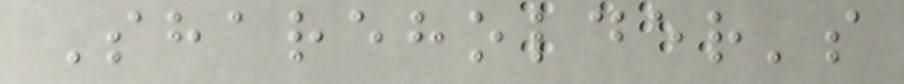Shareholder's
